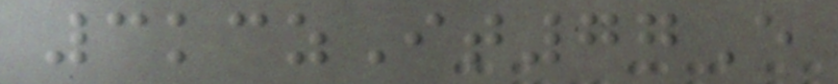3kczIt77E
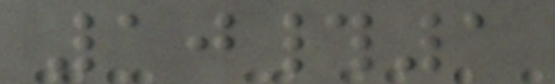10#1
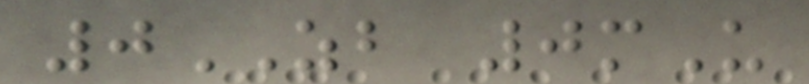0ZB 0mU
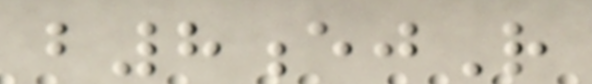b8ejR
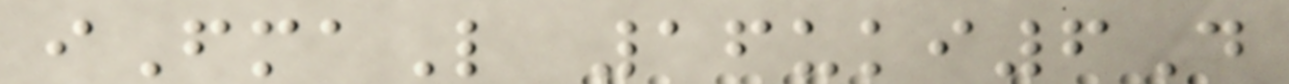iFmaL 16uki6D
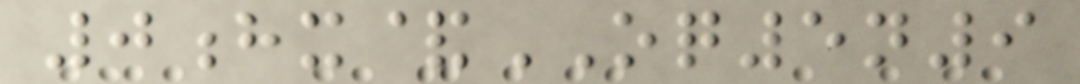0hx&OQ5n9
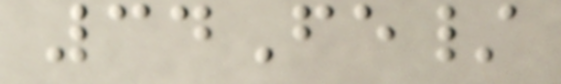34Fe/
